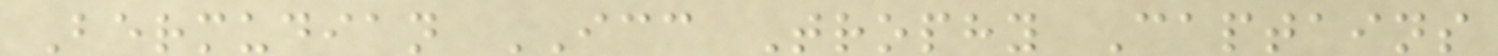Bermudian ICC Trophy Captains
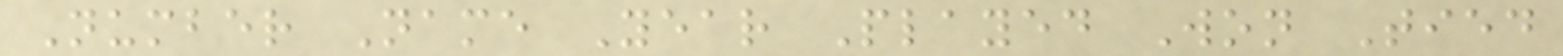Number Name Year Played Won Tied
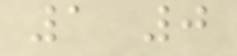1 0
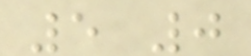5 0
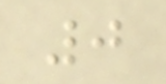0
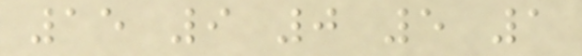15 9 0 5 1
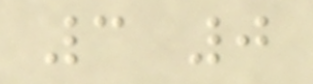3 0
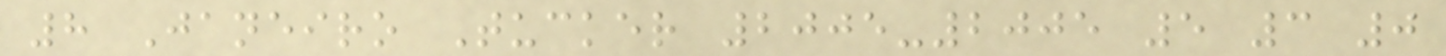8 Janeiro Tucker 2005-2005 5 3 0
